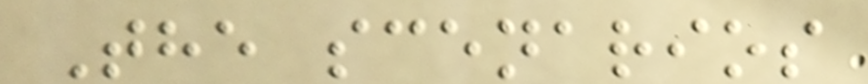The scenarios
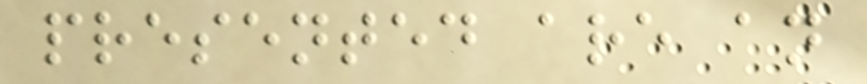presented are an
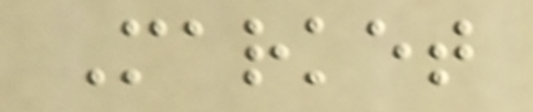Market
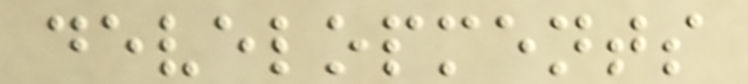developments
